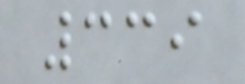339
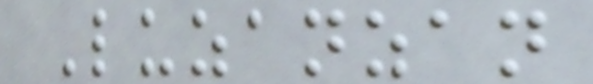Luzanzan
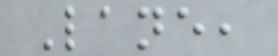Lane,
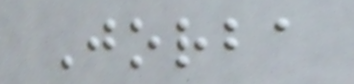Jorba
